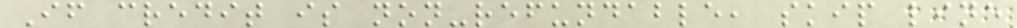If credit is non-refundable, skip line
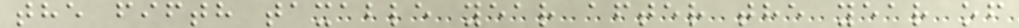the fifth taxable year after the year of
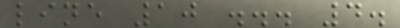line 10 ... 4.
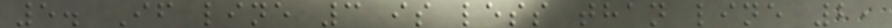5. If line 3 is less than line 2,
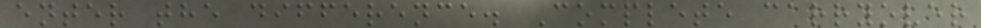enter the difference. Complete carryover
